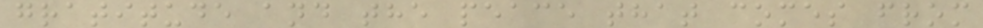gratitude and the peace that comes from
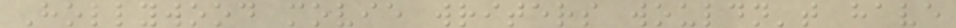Hollywood movie writers wouldn't have
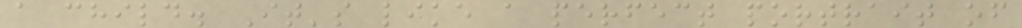a child. It's like a perfect portrait of
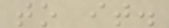to it.
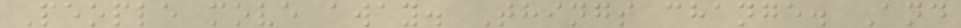People move away. Things change. And
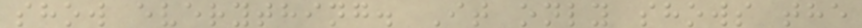show everything. It only shows the
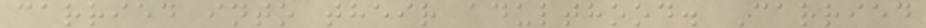carried into their adulthood. Carried
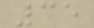35
